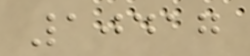10417
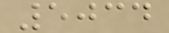5034
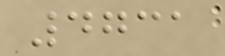4731
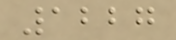1227
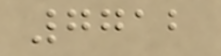7712
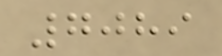7089
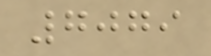7079
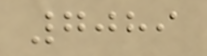7089
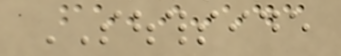SOUTHSIDE
